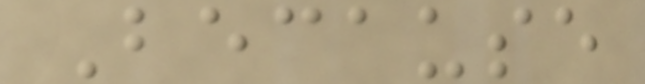Because
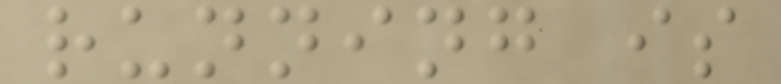running is
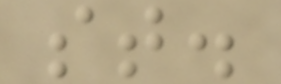st.
